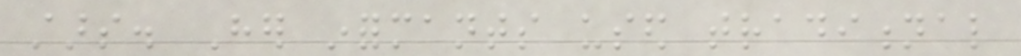stars. Her informants used traditional
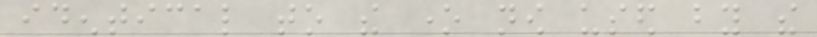identical to the one now used by the
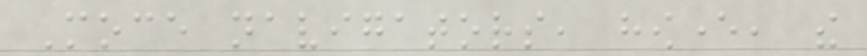Moce navigators, however, the
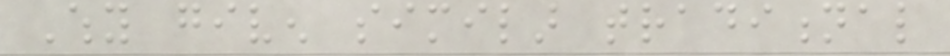Why given similar traditional
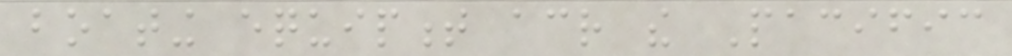boating equipment across the Pacific
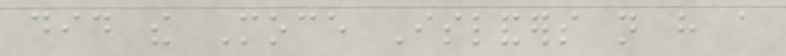did the Moce Islanders not have a
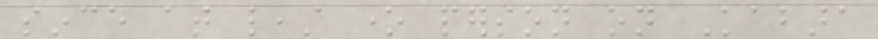since at least one person on Kabara
